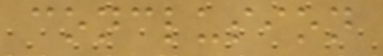conclusion
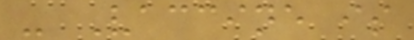- Vaccine is
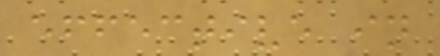effective in
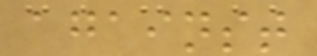against
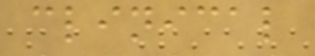clinical
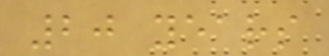20 years
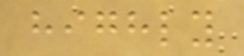highly
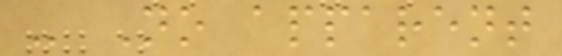- No apparent
